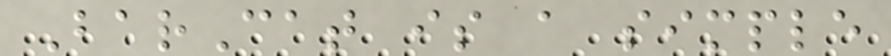BarCat is a simple
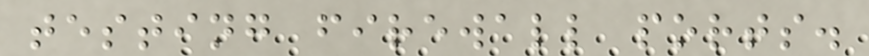testing firewall ports.
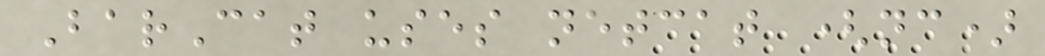BarCat uses netcat (nc)
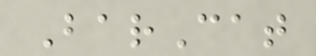BarCat
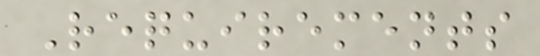Requirements
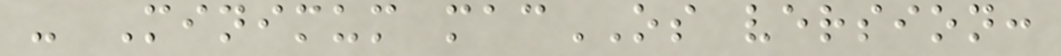- Minimum macOS version:
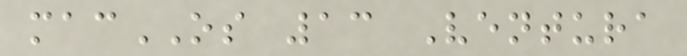macOS 13 Ventura
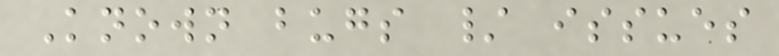Known bugs / issues
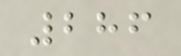286
